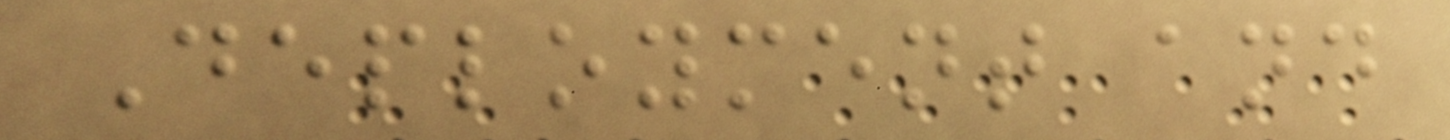Deployment and
